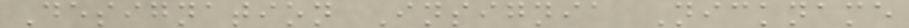Designation Insignia Nickname
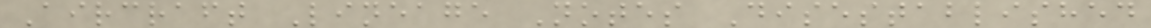Aircraft Lineage Notes Disestablished
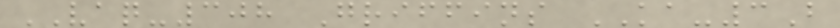VAQ-308 Griffins KA-3B
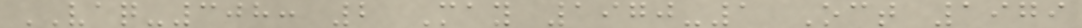VAQ-308: 2 May 1970-1 Oct 1979
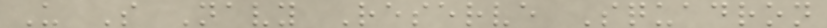U S Navy Reserve Squadron
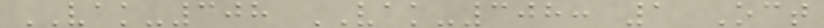VAK-308 VAK-308: 1 Oct
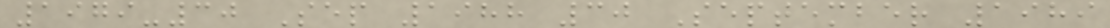1979-30 Sep 1988 30 September 1989
